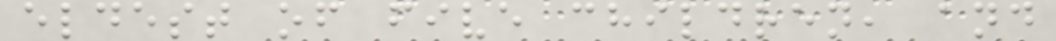eldest of five children, and
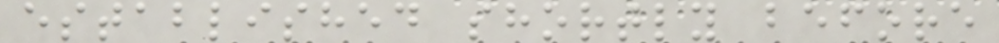established shortly before
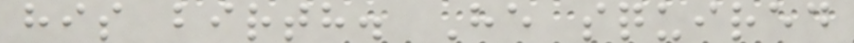his birth. He squired
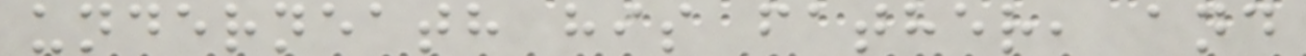underneath his father, and
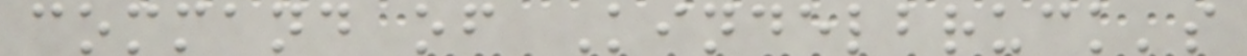command of Kindelbruck's
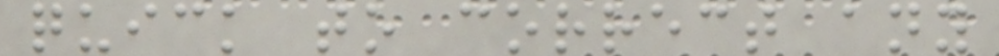quick to correct any
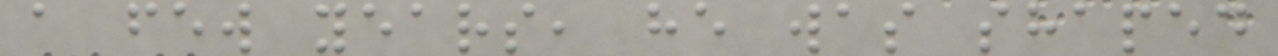a few years, he was shaped
